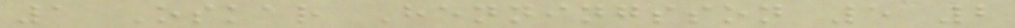1 Oskar Henningsson 5 2
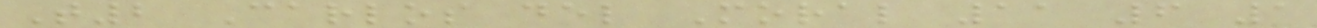T2 Carlos del Moral 11 6 1
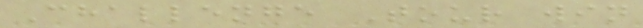Challenge Tour win
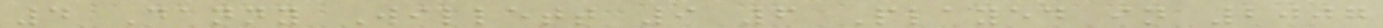4 Danny Willett 9 6 Played in 2007
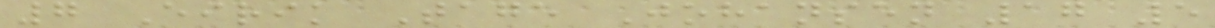7 Eirik Tage Johansen 17 5
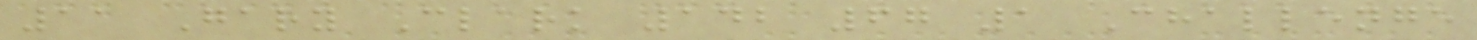11 Gary Clark 142 67 1 Challenge
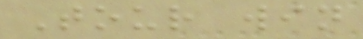Tour win
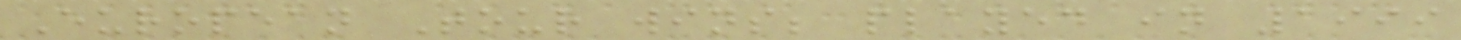European Tour wins; played in 1999
